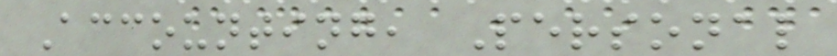Accounting, Personal
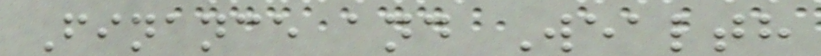Finance and Wealth
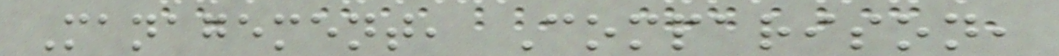Management, Comparison,
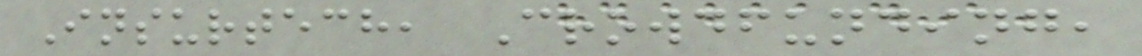Insurtech, Crowdfunding,
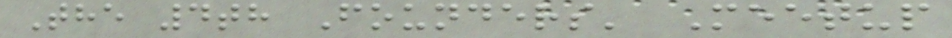The 4th Founders' Meetup
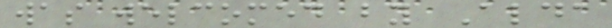was welcomed by Alda
